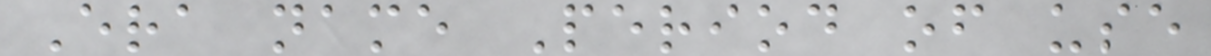Era name Period of use
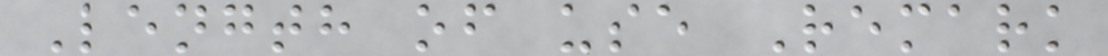Length of use Remark
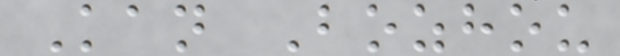Kan Bozhou
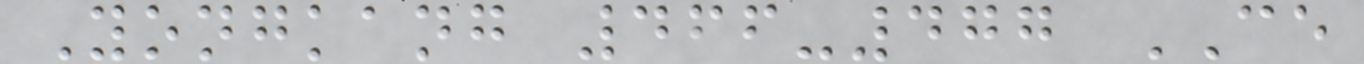Yongkang 466-477 CE
